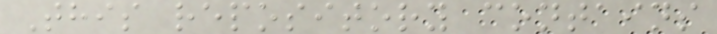This repository contains
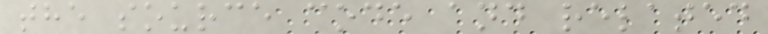the source code and related
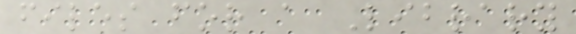files for a Library
